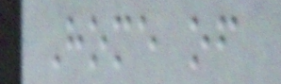Home of
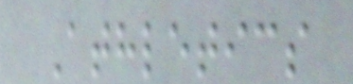Athletics
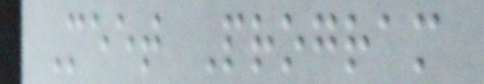Meet Program
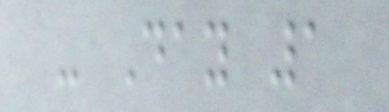- Day 1
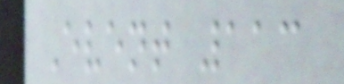Event 113
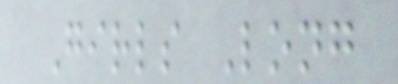Girls Long
